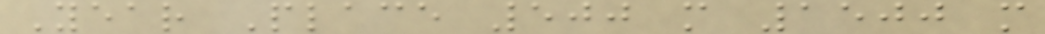Year Place 500 m 1500 m
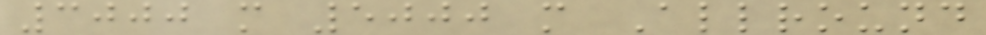3000 m 5000 m Allround
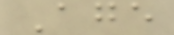Age
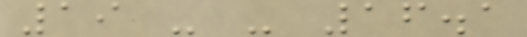19 - - 16.1
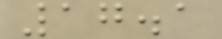17.1
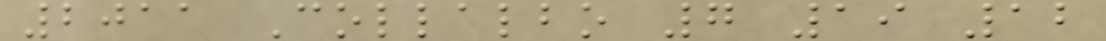2011 Collalbo 7 19 12
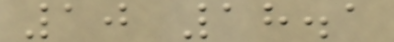10 18.1
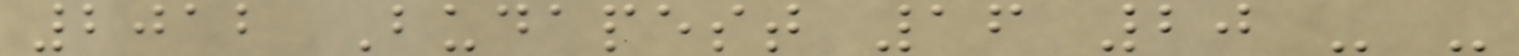2012 Budapest 16 20 - -
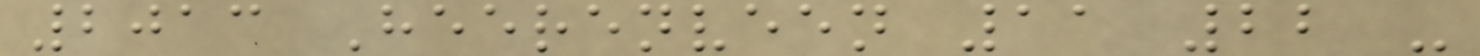2013 Heerenveen 11 22 -
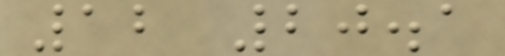12 20.1
